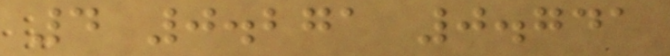4 0.271 0.741
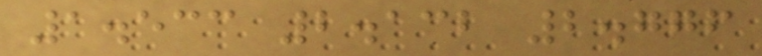1.533 2.132 2.776
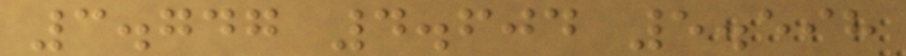3.747 4.604 5.598
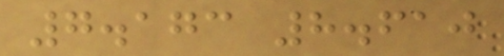7.173 8.610
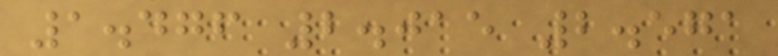1.476 2.015 2.571
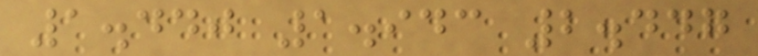1.440 1.943 2.447
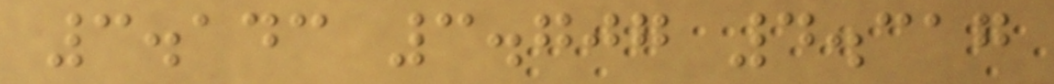3.143 3.707 4.317
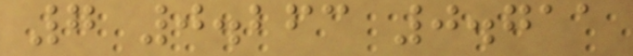7 0.263 0.711
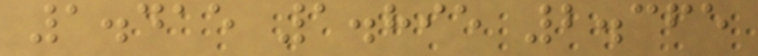1.415 1.895 2.365
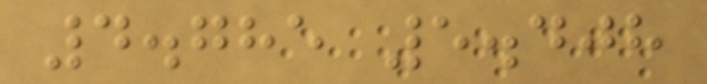4.785 5.408
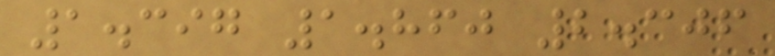1.397 1.860 2.306
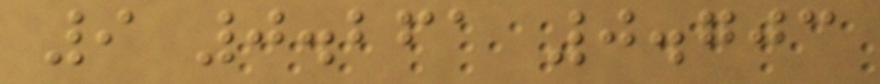9 0.261 0.703
